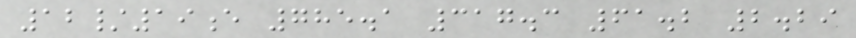12/19e 785.1 317.3 61.2 2.29
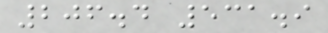206.4 531.9
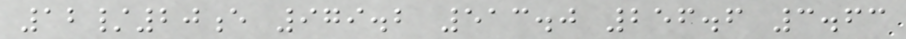12/20e 979.2 513.0 256.6 3.63
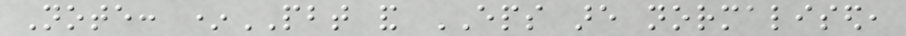Note: *PBT and EPS are normalised,
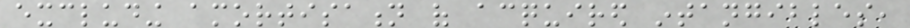excluding amortisation of acquired intangibles,
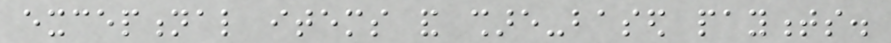exceptional items and share-based payments.
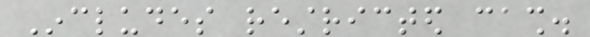Includes restricted cash.
